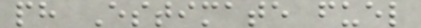ph Estimate fuel
